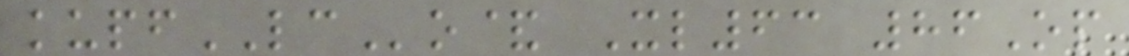kupfLCo& Xl63 86Op
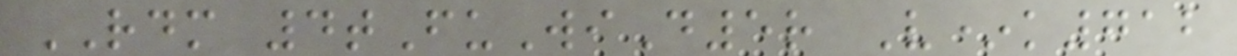RDM 4tFuWiD5r V*k712
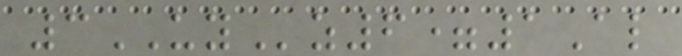3UYz6=1Al
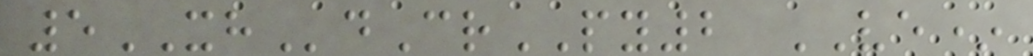5XHdCrPY2 VE*
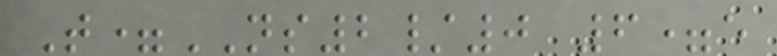T=NS2/0 6=e
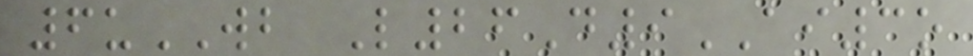6uWB L26D9AI3o
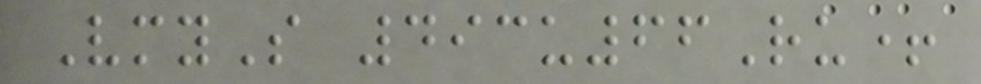VmyS 493u66Ru+
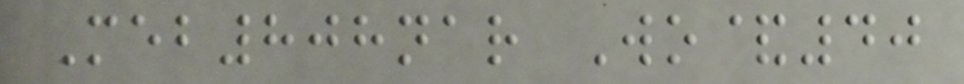Meb808nar Wo&40
